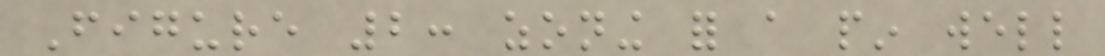Figure 2: zoning for a pin well
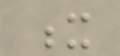x
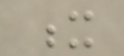x
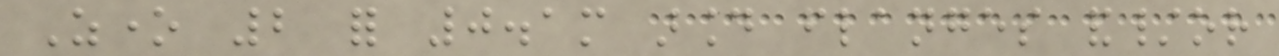Zone 2 for 0.1m around flanges and/or
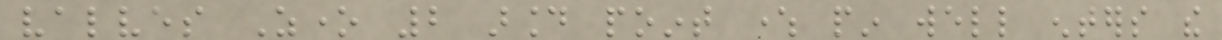valves Zone 2 around point where pin well enters the
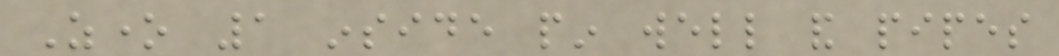Zone 1 inside pin well and pipes
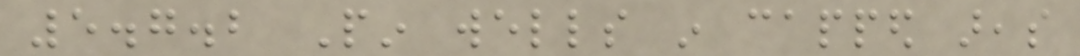5.7.2 Pin wells in capped areas
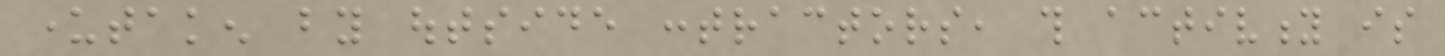undertaken by outside contractors, this activity is
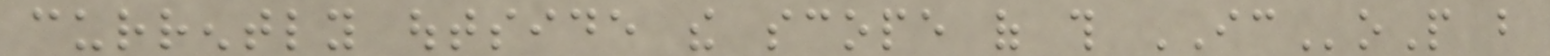currently outside the scope of this ICoP but
